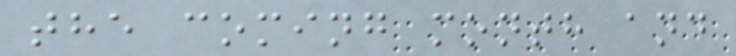the coming month and
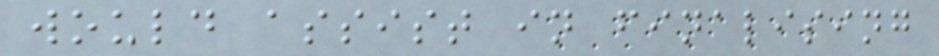would assist in finalising
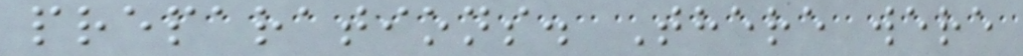preparations. There were
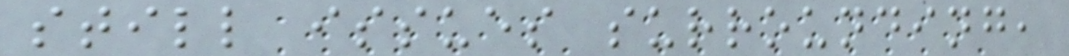still issues surrounding,
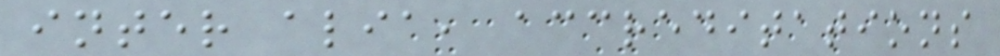inter alia, accreditations
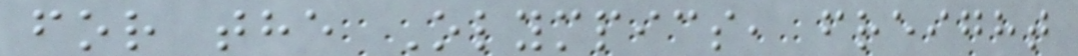for the Olympics, freight
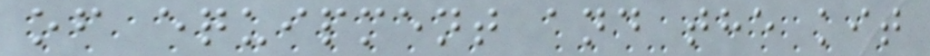of equipment and the kit
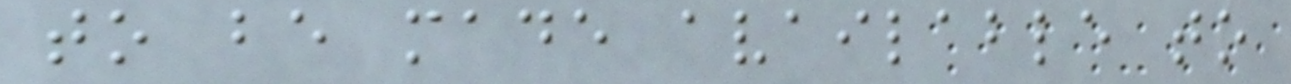to be made available to
